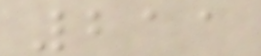211
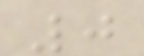0
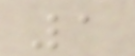1
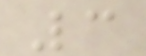3
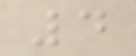4
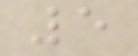5
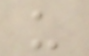u
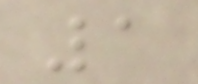1
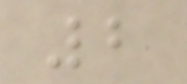2
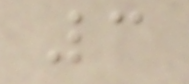3
